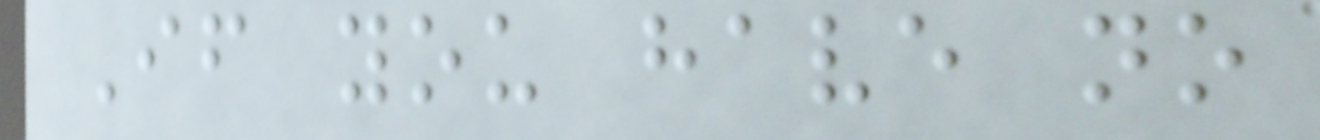If you have no
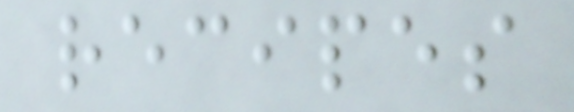recipes
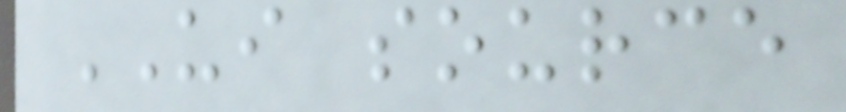UI source
